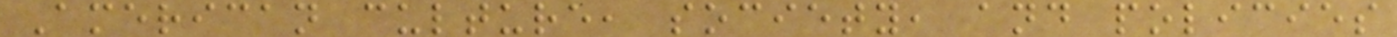American culture, society, and policies
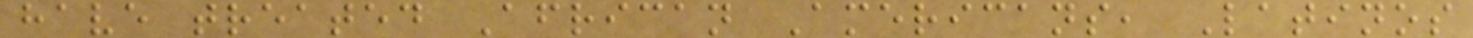have treated African Americans, Latinos
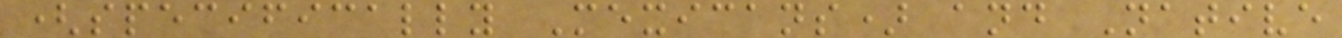(specifically Mexicans) and Native
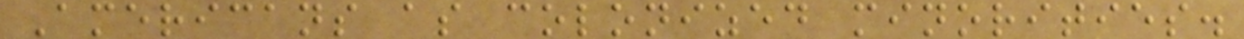Americans as colonized minorities.
